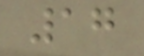17
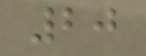20
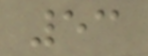53
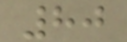80
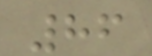86
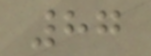87
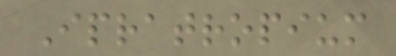Ipratropium
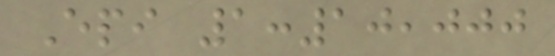Epi 1:10,000
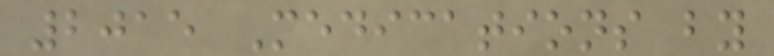2015 Medications by
